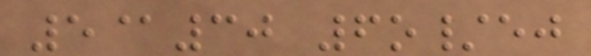5@30 6o/ej
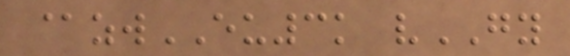@zwEU3k vGY
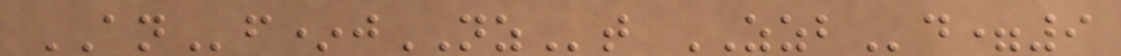ANf*jNZt ZZBd=9
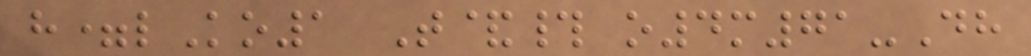h=lKo1 T&# o4m71-Dh
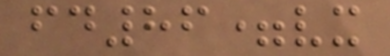fd86=vx
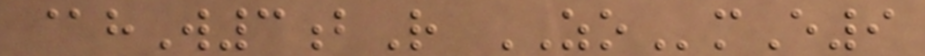@hW3bR ZOmE9
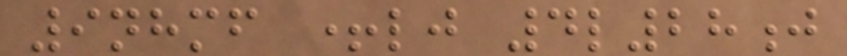9nhmf +lj 4l28j
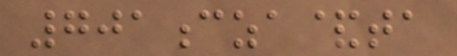701cza&ta
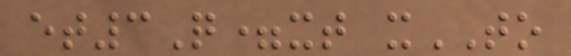et3Q=xt xTO
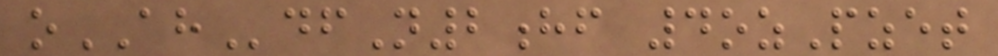oAHdfN2hf 4ozPzet
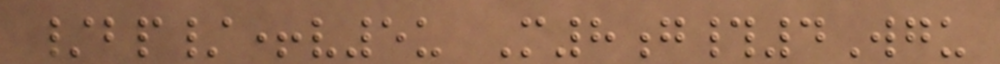/bp/+v5u M8g#4Wgu
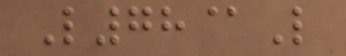L78@L
